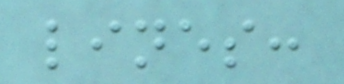lines:
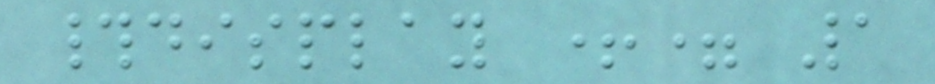#display += 1
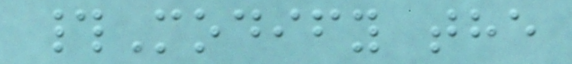#Modify the
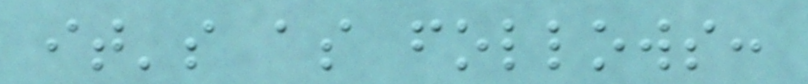it's as follows:
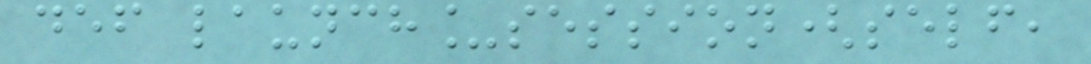def launch_session(self,
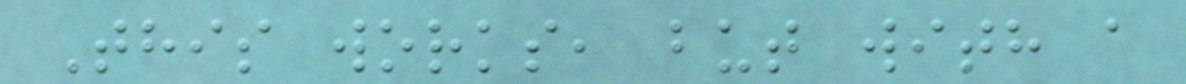This works, but with a
